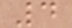4
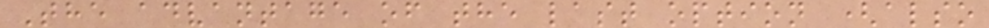The advantage of the last option (also
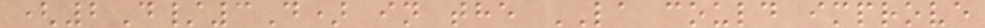(2D/3D) in the LA could improve
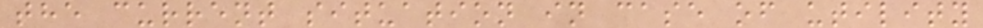the current situation in case of utility
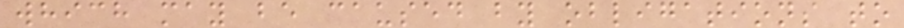which may be caused by obligations to
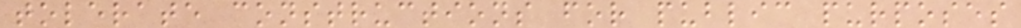tolerate constructions for public purposes
